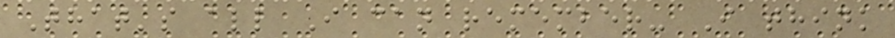That's all I can remember- I think
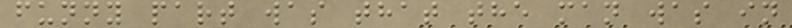funny part was that the man was in
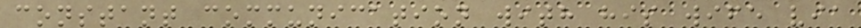constant communication with his wife via
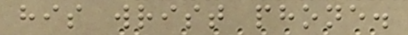his wrist phone.
